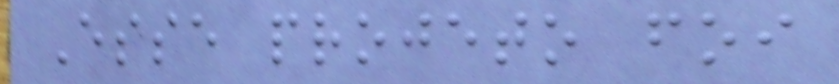Esse projeto foi
